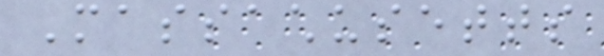Massachusetts
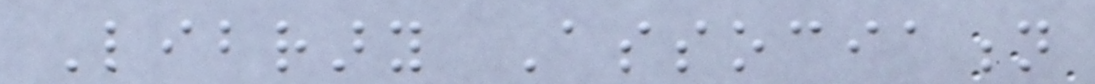Library Association
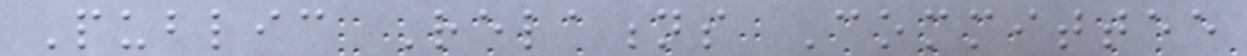Public Relations Committee
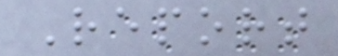Report
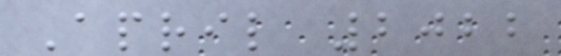April 2022
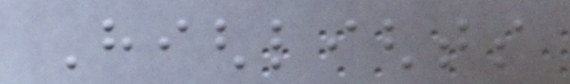Highlights
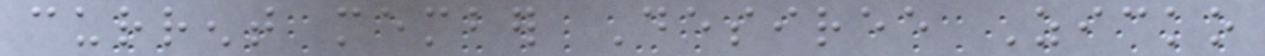current member Desiree Zicko
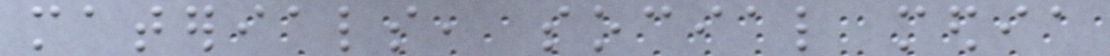materials, social media
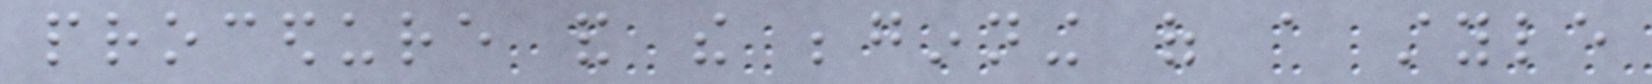procedure and the beginning of a style
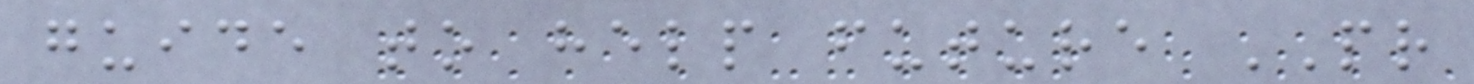guide to help future PR
